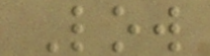Low
